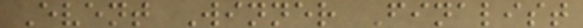Event Winner Finalist
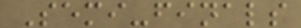Semi-finals
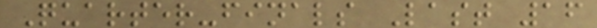Quarter-finals Last 16
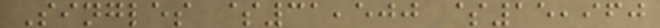Singles $31,500 $15,960
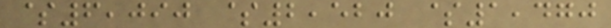$6,090 $2,520 $1,470
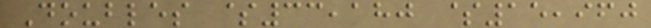Doubles $33,180 $15,960
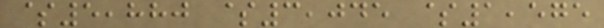$5,880 $3,045 $1,575
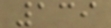139
